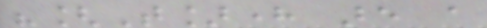"[T]here are a
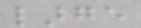large
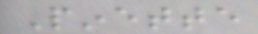Pinette
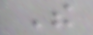The
